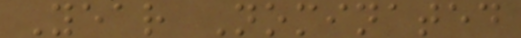Year Nominated
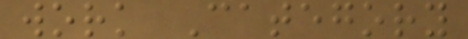work Category
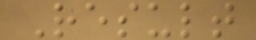Result
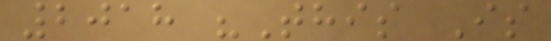2018 "This Is
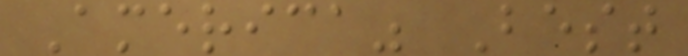America" Best
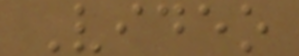Video
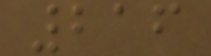216
